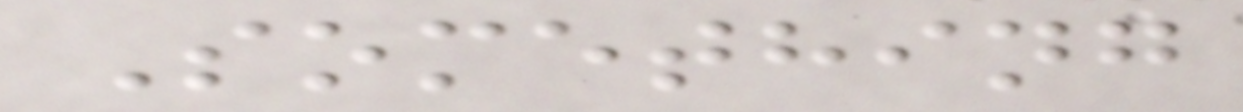Something
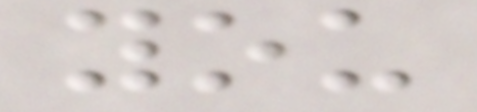you
